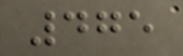475
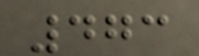473
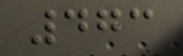473
